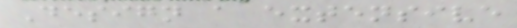Design a extensive
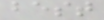best
